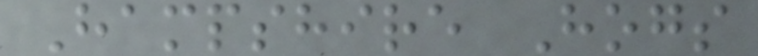Hampshire Hogs
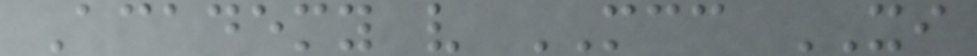Academy v MCC XI
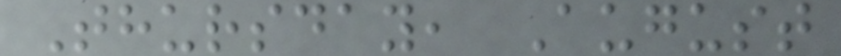Thursday, August
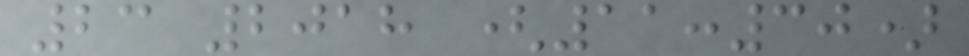23 2018 (11:30)
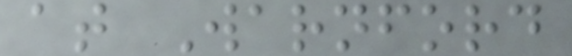at Warnford
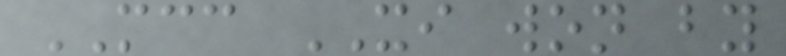MCC XI won by
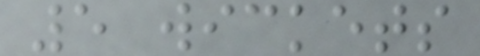5 wickets
